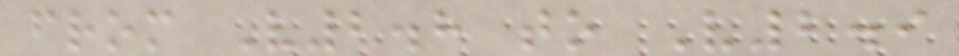from V2.8 to V2.9
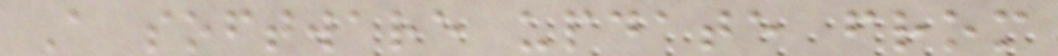A software update from
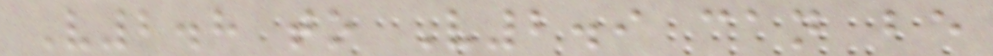V2.8 to V2.9 can be
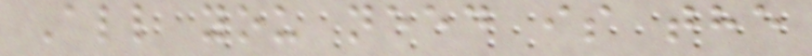All you need is the
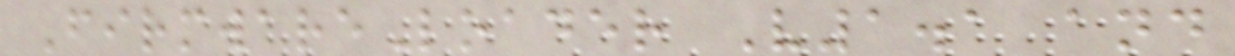FirmwareLoader V1.1 and
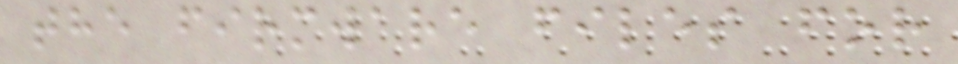the firmware files for
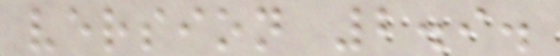version 2.9.
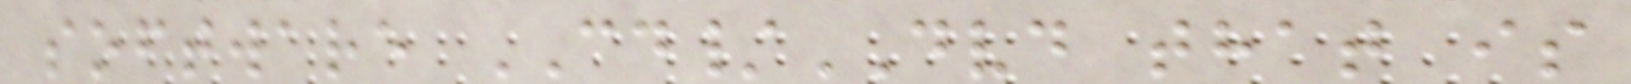software CD/DVD that is
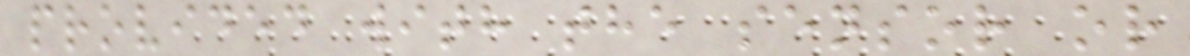provided with the sensor or
